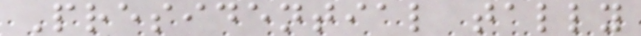Presidential tally
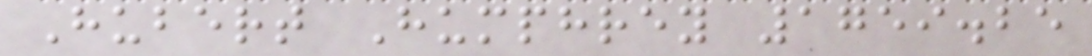Hubert Humphrey 1759.25
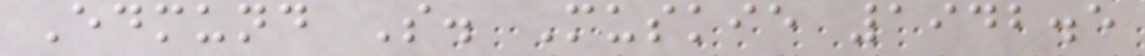Edmund S. Muskie 1942.5
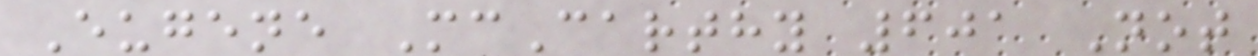Eugene McCarthy 601 Not
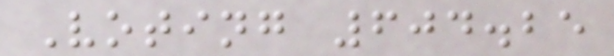Voting 604.25
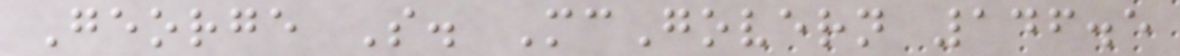George S. McGovern 146.5
